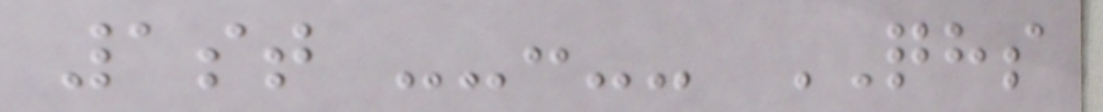1st --:-- QHS
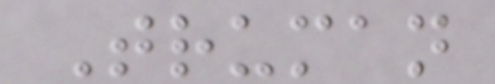Truman
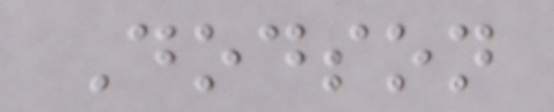Dodson
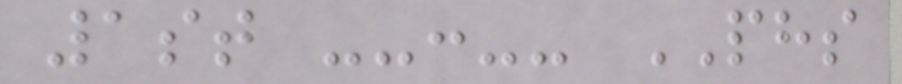1st --:-- PHS
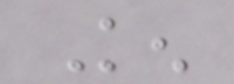Ken
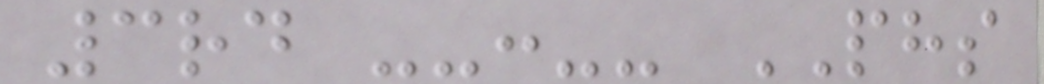3rd --:-- PHS
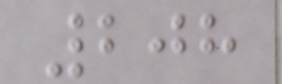208
